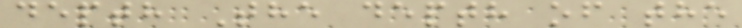depth The depth of the
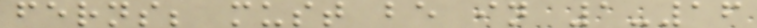ferns; must be in 1-16
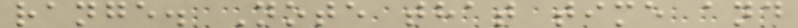range. Note that time and
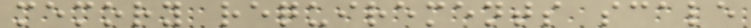memory requirements scale
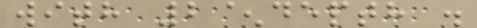with 2^depth .
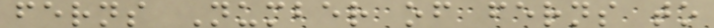ferns Number of ferns to
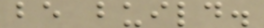be build.
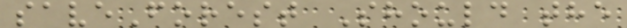saveForest Should the
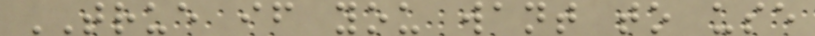TRUE if you want to use
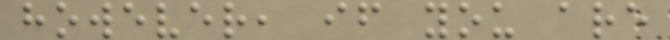however, if you are
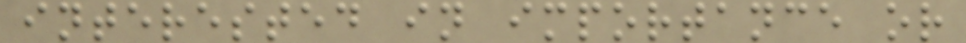interested in importance or
